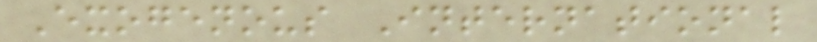Exogenous International
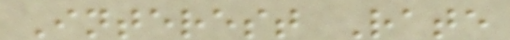Interest Rate
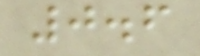0.6
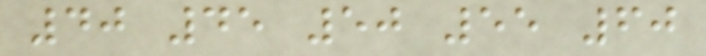40 45 50 55 60
